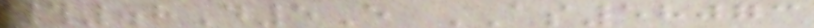#.8D5E AS58073
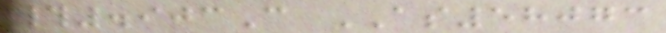#.903C AS58073
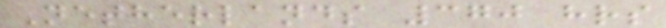Netherlands 370 hrs
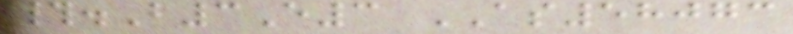#.B3E3 AS58073
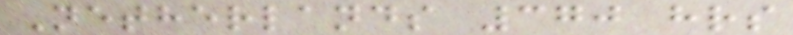Netherlands 370 hrs
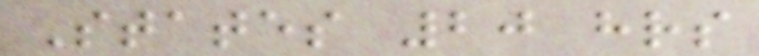States 20 hrs
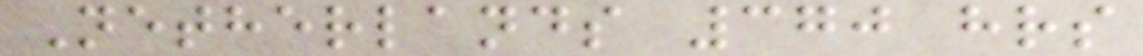Netherlands 370 hrs
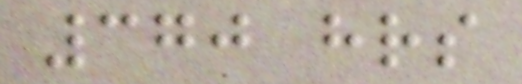370 hrs
